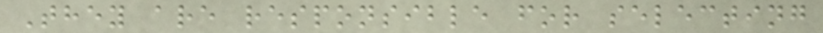They are responsible for selecting
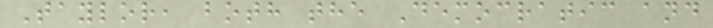Taylor, both the Democratic and
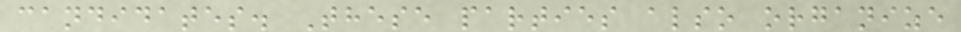candidates. These parties also organize
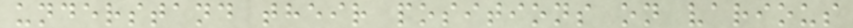understand their positions on various
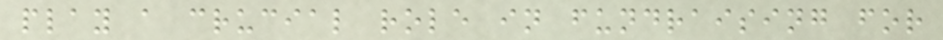play a crucial role in fundraising for
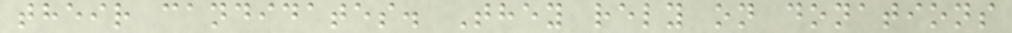their candidates. They rely on donations
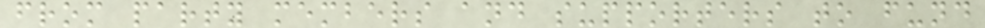from party members and supporters to fund
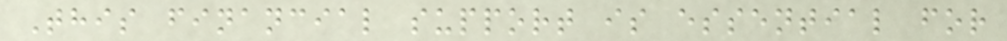This financial support is essential for
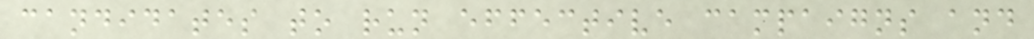candidates to run effective campaigns and
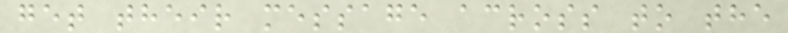get their message across to the
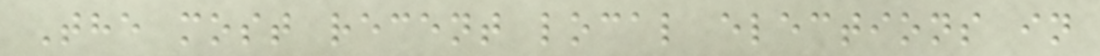The most recent local elections in
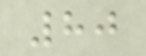80
